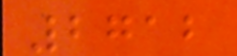2712
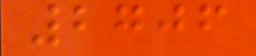2706
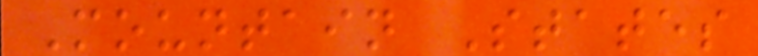Mountain States
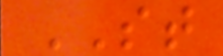ST
